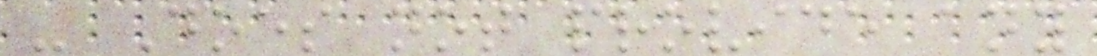- Does not provide any
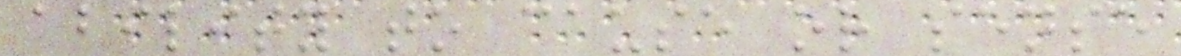ability to cause or sense
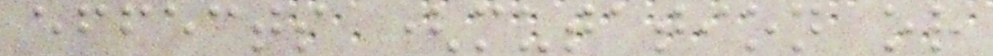effects (mutation or
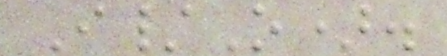I/O).
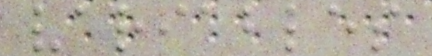variables
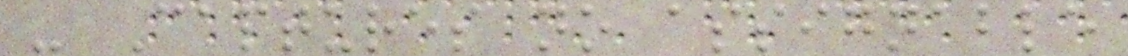- Captures no assignable
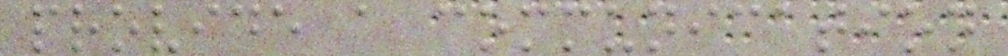provide a communication
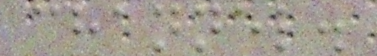channel.
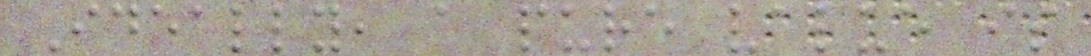Ideally, a pure value is
